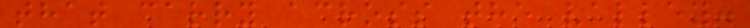that carry across the valley.
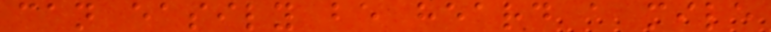can easily be heard a mile
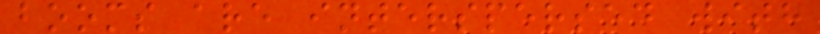booms are interspersed with
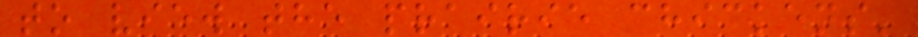to view the prairie chickens'
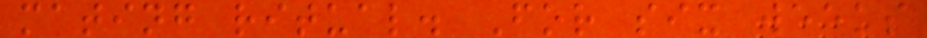mating ritual. For six weeks
